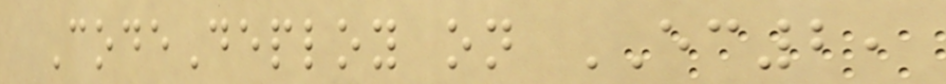CodeDeploy on EC2,
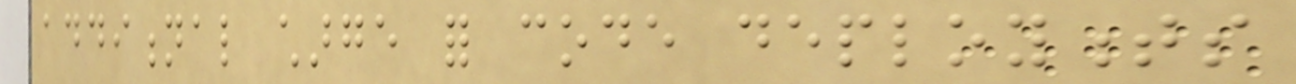additional charge for code deployments
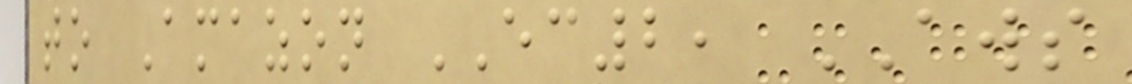to Amazon EC2, AWS
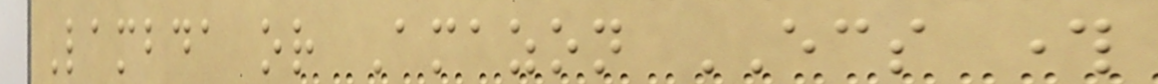Lambda or Amazon ECS through
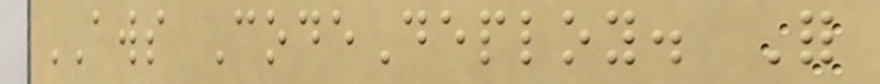AWS CodeDeploy. For
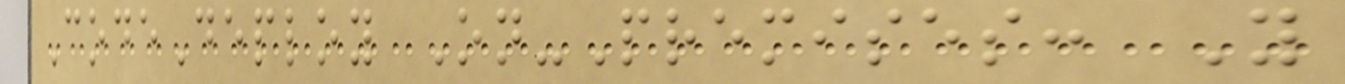CodeDeploy On-Premises: You
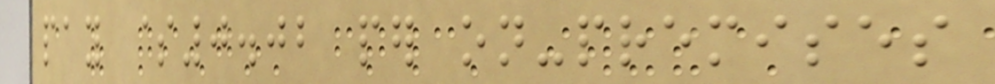pay $0.02 per on-premises
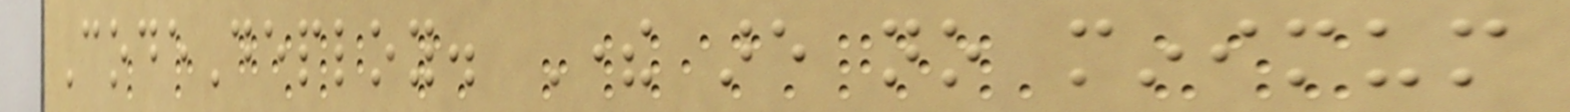CodeDeploy. There are no minimum
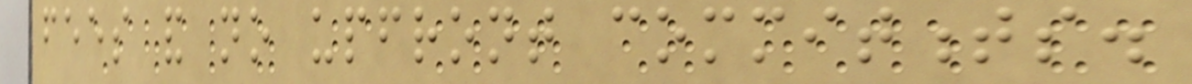fees and no upfront commitments.
